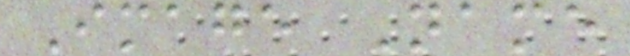Image Name
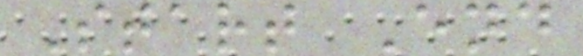Start End
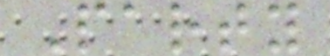Party
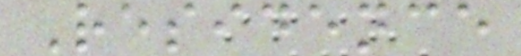Residence
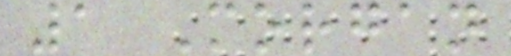1 Morgan
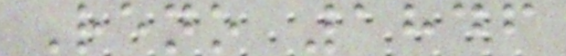Reno 1846
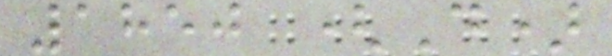1850 (D)
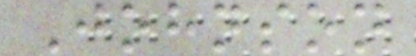Johnson
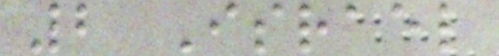2 Israel
